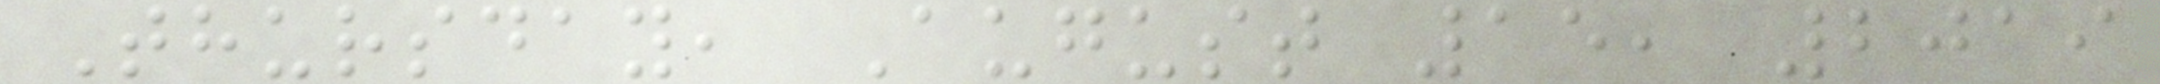Thursday, August 15, 2019
